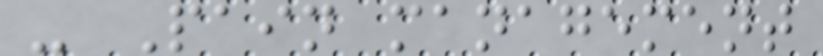- Pain management
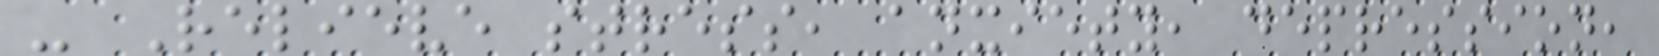- Relieve stress, anxiety, depression,
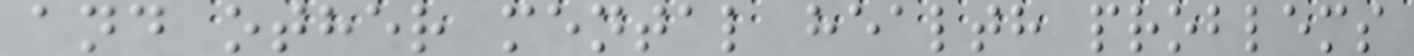and other mental health problems
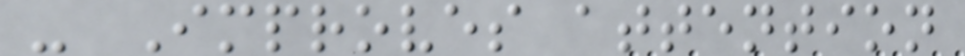- Improves attention
